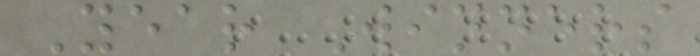Year Winners
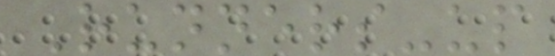Runners-up
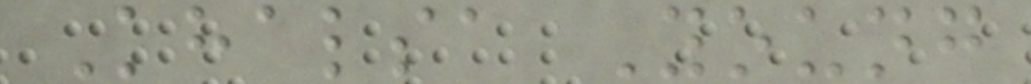Khalsa Young
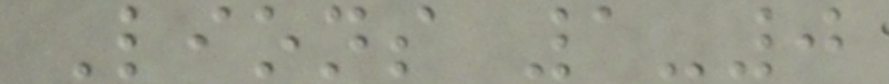Lions 1-0
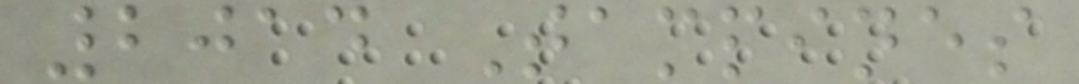2014 Tampines
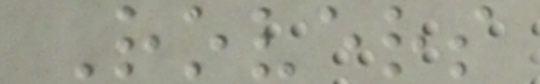Rovers
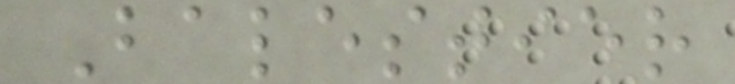Balestier
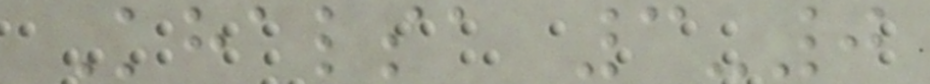Khalsa 3-0
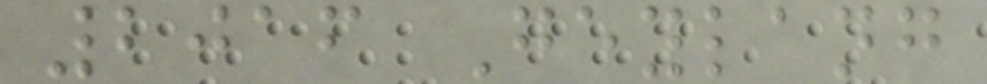2016 Geylang
